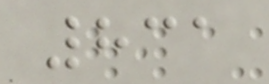831
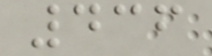436
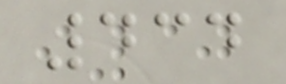434
